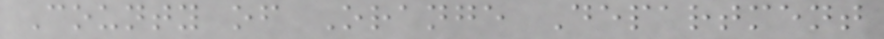County of Orange Department
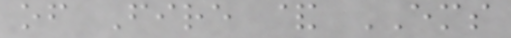of Fire & EMS
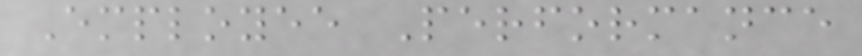Employee Performance
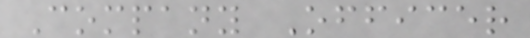Company Officer
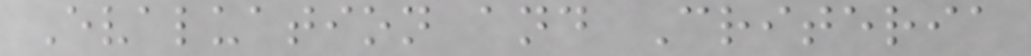Evaluation and Criteria
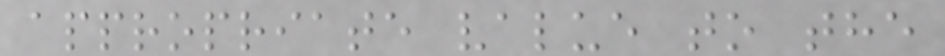appropriate value to the
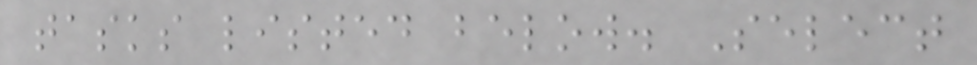tasks listed below. Select
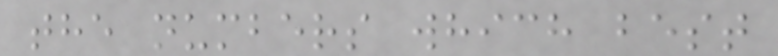the numbers which best
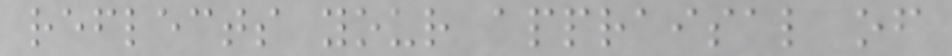reflects your appraisal of
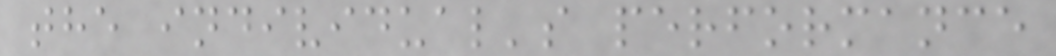the individual's performance
